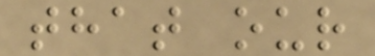that our
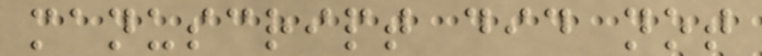manuscript did not
